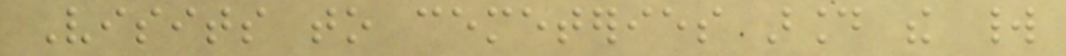Visits to cemeteries around the world
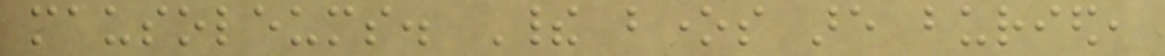mausoleums. Their bones are buried,
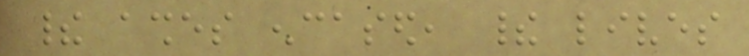their ashes encased, their lives
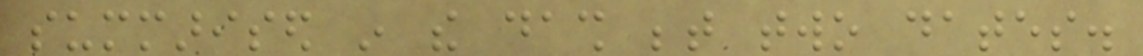summarised in the dash between two dates.
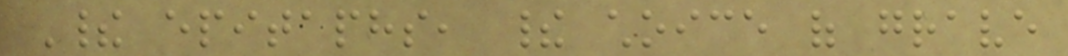Their epitaphs, their choice of grave
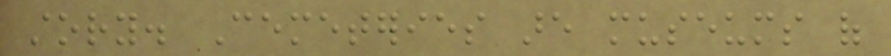story. Cemeteries are museums of
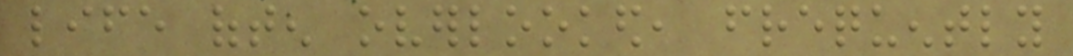life often overlooked, frequently
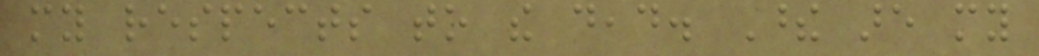my respects to the dead. These are my
